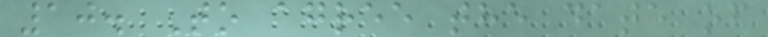10. To agree the date of
